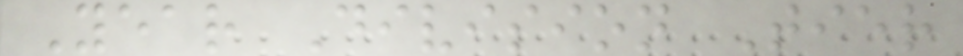Year Division Tier
